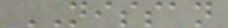NISSAN
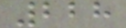228
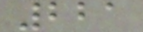221
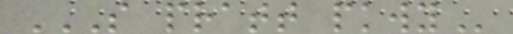S PRATT PKWY
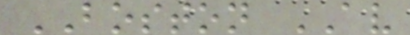BOSTON AV
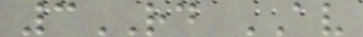3RD AV
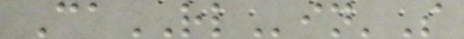CaRLin'S
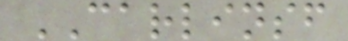CARLINSF
